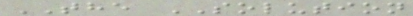THE SOLUTION
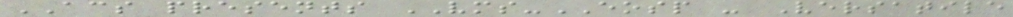ACS presents VMS-EOSP - Versatile
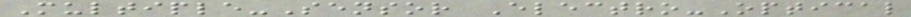Multiple-Sensor Electro-Optical
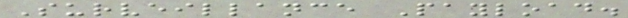Surveillance Payload.
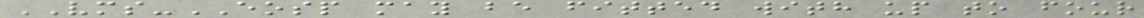VMS-EOSP may be fitted with up to four
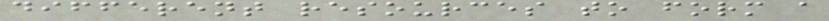different resources to form a
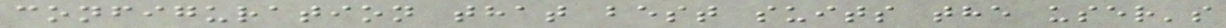configuration that best suits the user's
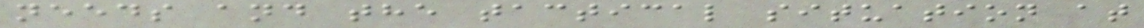needs and the tactical situation at
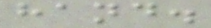hand.
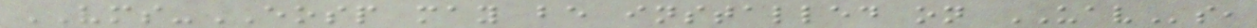VMS-EOSP may be installed on UAVs,
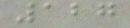127
